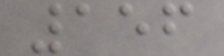156
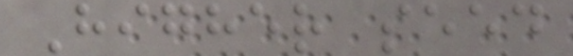Higher seed
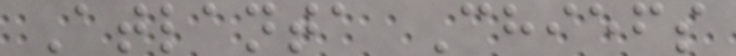Atlanta Chiefs
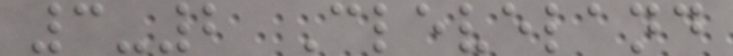3-2 Cleveland
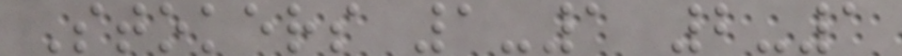Stokers 1-1 2-1
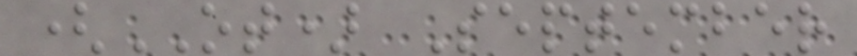(OT) September
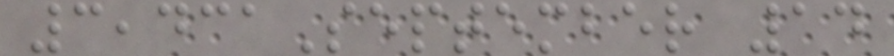3,431September 14
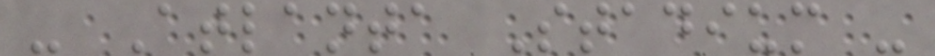- Atlanta Stadium -
